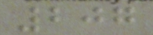207
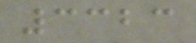3323
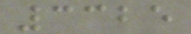3325
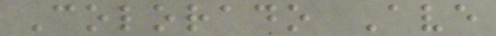Colorado Ave
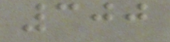300
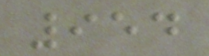954
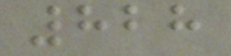828
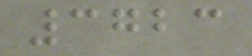3723
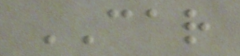CAR
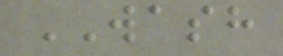WASH
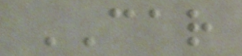CAR
